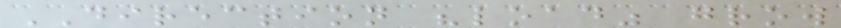DIRECTION "load" grow
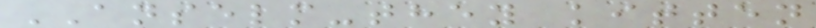ANSELM-they kitten
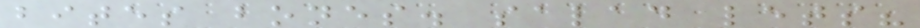bites bones. salad lets?
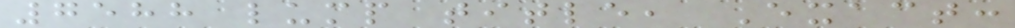7588 lump title, Exact:
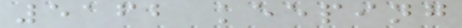5162 keeping
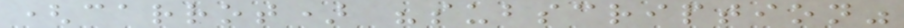(carrot) "subscription"
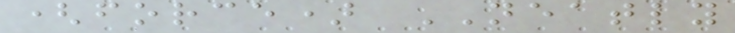(force) NEATLY
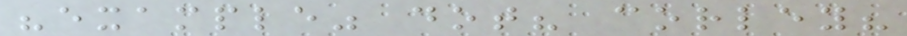"example" dot? corley?
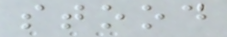stood
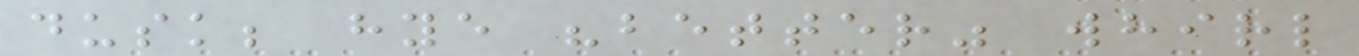dusk; hye "better" whirl
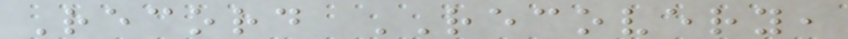Record RECOVERY,
